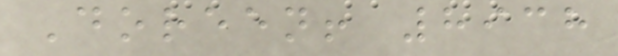Doreen! 8938
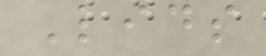Lids
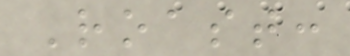Roast:
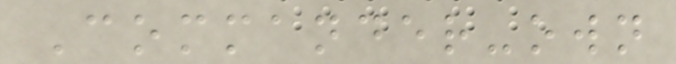Commander-own
